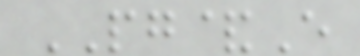PG&E
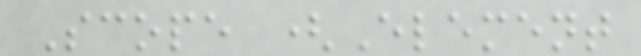Scope (Element
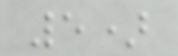5)
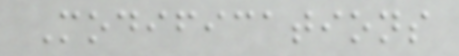Modifications
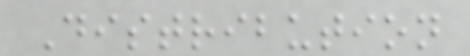Distribution
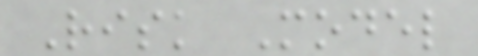Risk Model
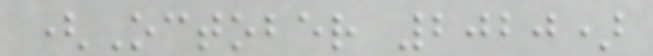(October 2020)
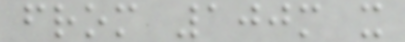from 100m x
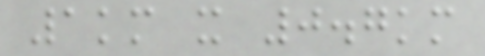1km x 0.7km
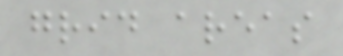grid areas
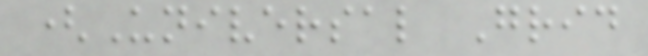(Universal Grid
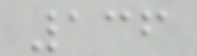136
